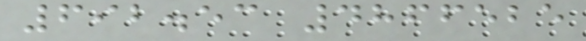692.53 4866525
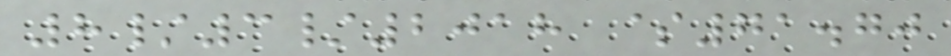8/3/2018 $71.70
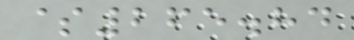$265.84
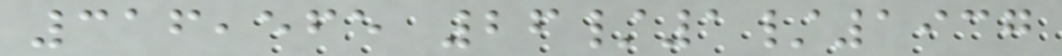316,565 26/1/1937
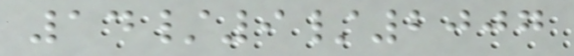14/9/2007
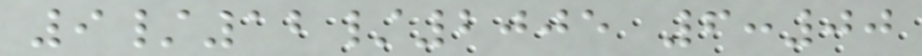9/12/2005 6:00
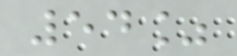54%
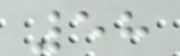58
